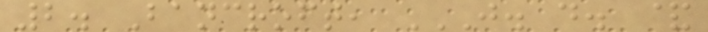2. Bancroft, J. D. &
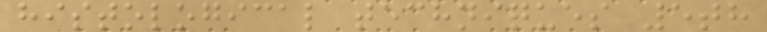histological techniques 5th
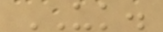UK.
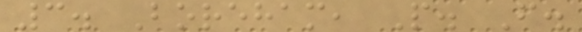3. Boreham, P. F.
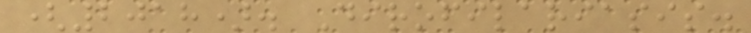(2018). Dirofilariasis.
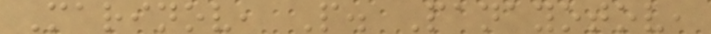Marinov, P. Panayotov,
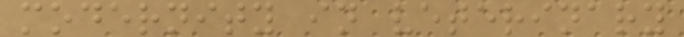modernity in veterinary
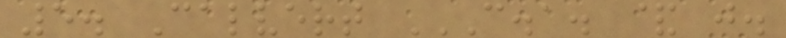5. Calvert C.A. & J.
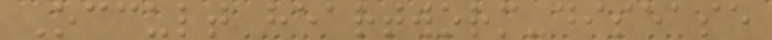Occult heartworm-disease
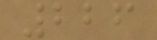226
